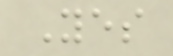Yes
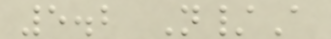5.2 N/A
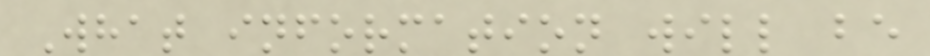What information will be
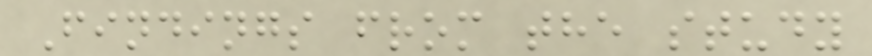Findings from the study
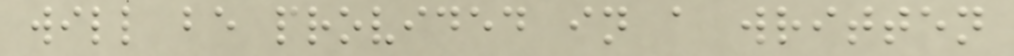will be provided in a written
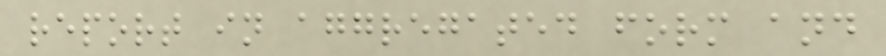report in aggregated form and
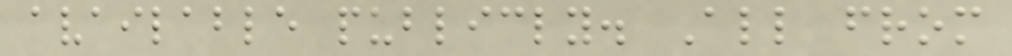available publicly. All from
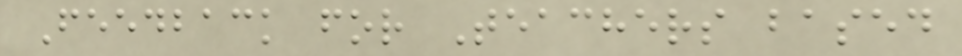Feedback for Teachers based
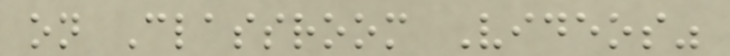on Classroom Videos"
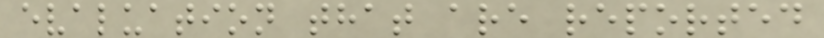evaluation that are reported
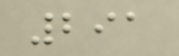291
